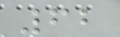62
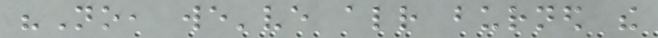"No, we've already burned the
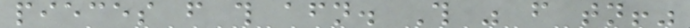pieces from this afternoon. This was from tonight!"
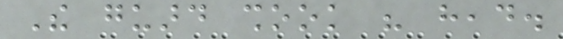The guard shook his head.
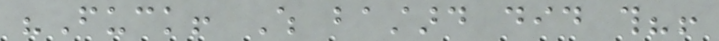"Fuck! Which bastard did this?!
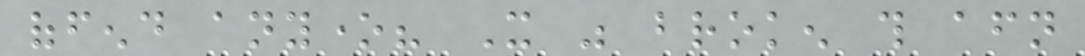offend anyone? It was broken this afternoon
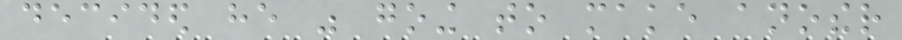decided he was going to make another
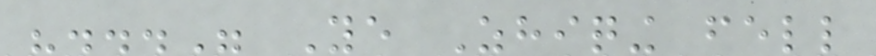"..." Ye Zhiqing fell
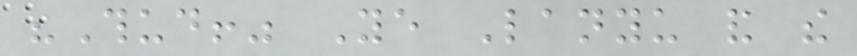"Thud!" Ye Lanyu and the
